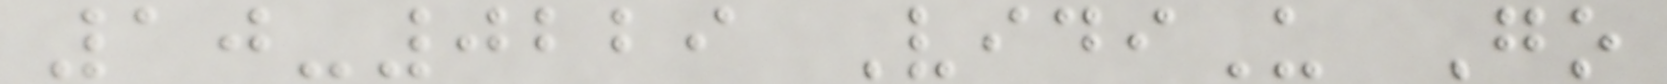10-0229 VidiU Go
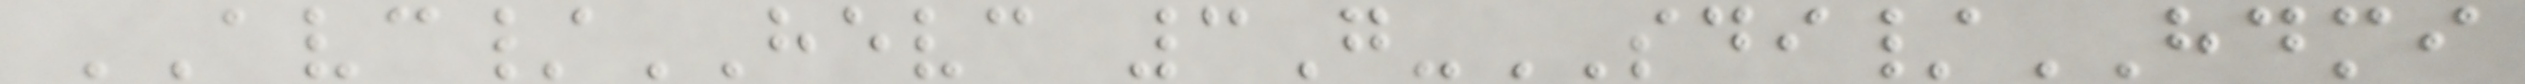AVC/HEVC 3G-SDI/HDMI
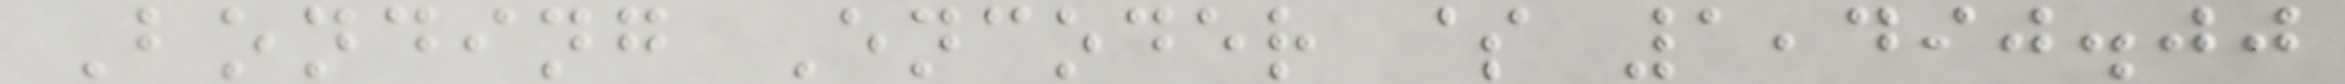Bonding Encoder $ 1,490.00
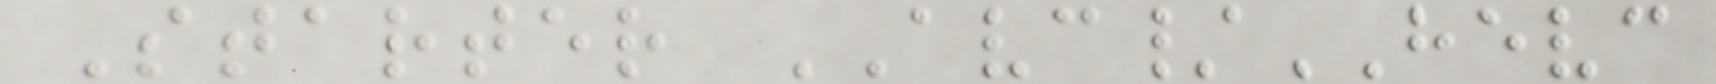Starter AVC/HEVC
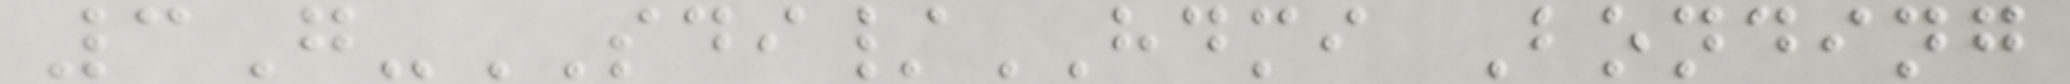3G-SDI/HDMI Bonding
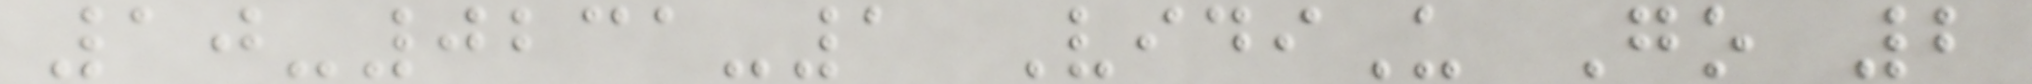10-0231-1 VidiU Go 2
